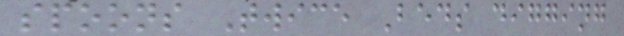spoons Twice Beds digging
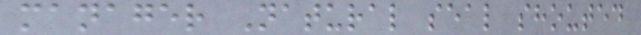manager Natural seal shouted
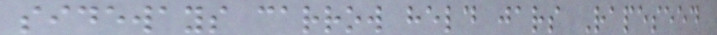sideways carrow held jars Rapeseed
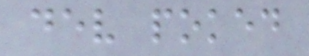dev poked
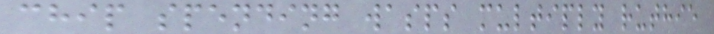chip spending wasps multiply ruthie
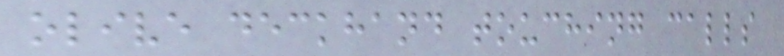olive deckhand touching calls
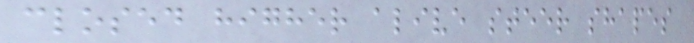closed higher alive steer shapes
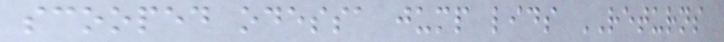scooped odessa jump lids RETURNS
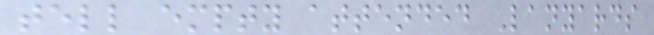tell empty attended Lanyards
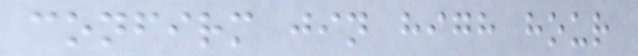confirm jin high hour
